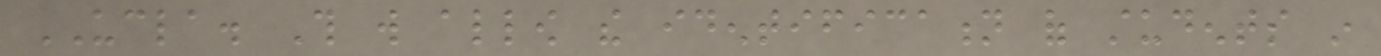UCLA. This will allow the identification of students in
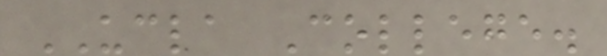UCLA College.
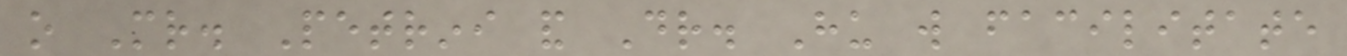o Mr. Petrini and Dr. Hu will facilitate
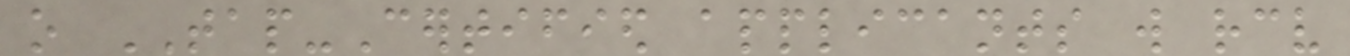o TAP-Certified applicants will receive
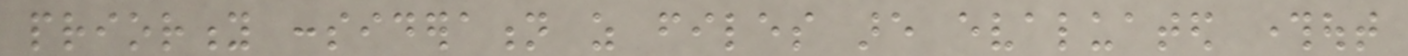priority consideration as files are evaluated throughout
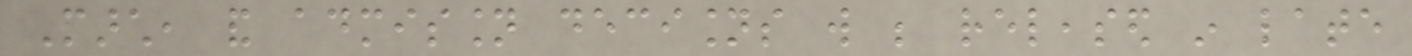March, and admission decisions will be released in late
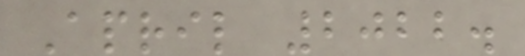April 2022.
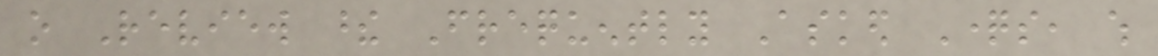o Review these Frequently Asked Questions, which
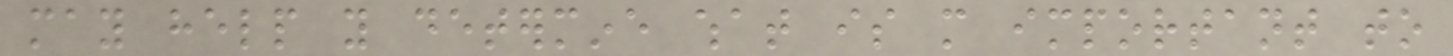may help you determine what is more important to
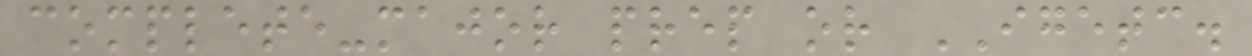complete-major prep or IGETC.
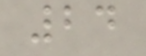24
